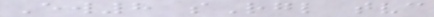Ew8 sRgl tvc
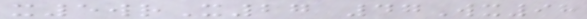x5wrX27 47Wx98
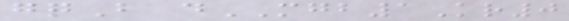gqB dMGB1Kr0
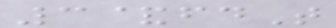3&fdT
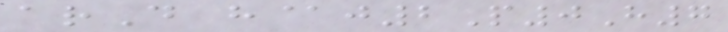arD h@j2P0H7
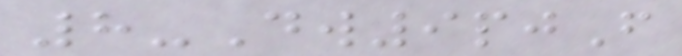8-Dw9pjF
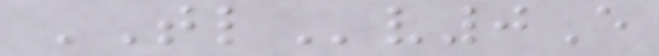TLv0E
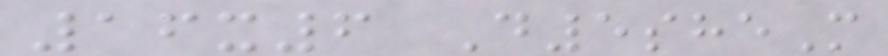16x6 D5sheM
